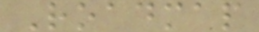Roadmap
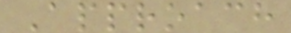Approach
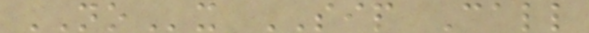NOx SIP Call
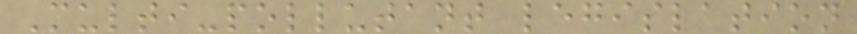Multi-pollutant legislation
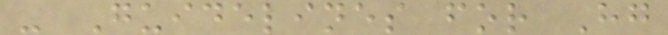- Guidelines for Hg
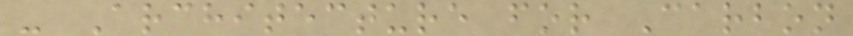- Architecture for Carbon
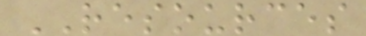RESOURCES
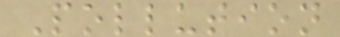Pollution
